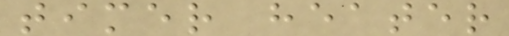timer heater
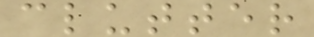clutter
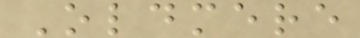Oldmere
